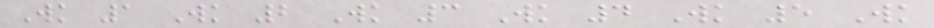Wk 1 Wk 2 Wk 3 Wk 4 Wk 5 Wk
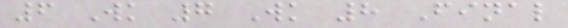6 Wk 7 Wk 8 Final
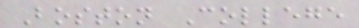Boston College
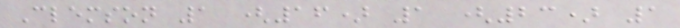Clemson 1 (16) 1 (23) 1
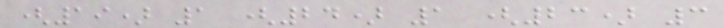(19) 1 (24) 1 (23) 3
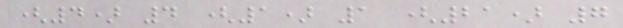(4) 4 (1) 1 (21) 7
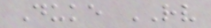Duke RV
